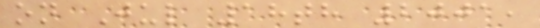on Jul 18th 2001,
